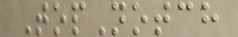TopNotch
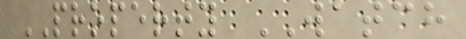PROPERTY WATCH
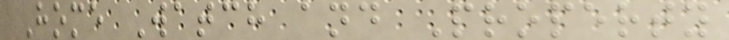Home Watch and Property
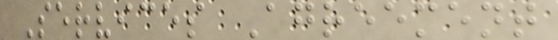Services Agreement
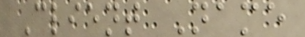Client Name
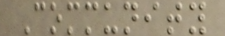Community
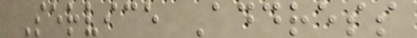Service Address
